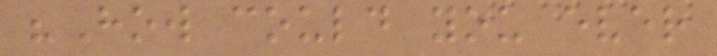"How could you ever
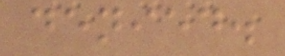denied.
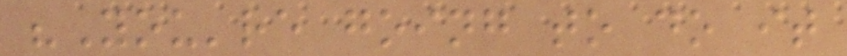"You're going to do it
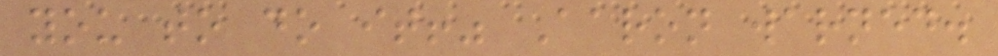you to do it!" Aaron warned.
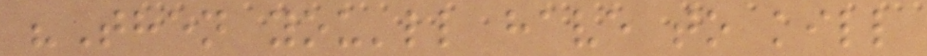"Then you'll have to kill
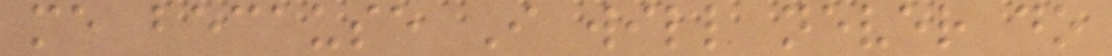me because I will never do
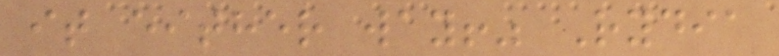it either way!" Rydia
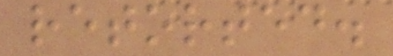retorted.
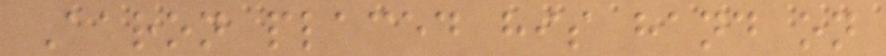Aaron placed his hand on
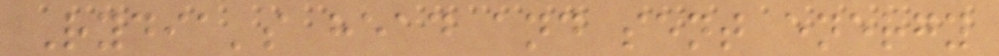Rydia's head and sent energy
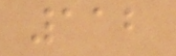112
